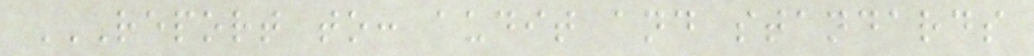REPORT TO: AUDIT AND STANDARDS
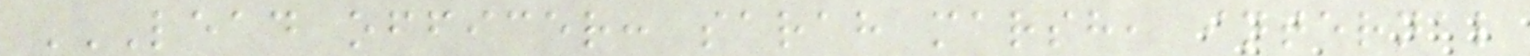LEAD OFFICER: SARAH MARSH, INTERNAL
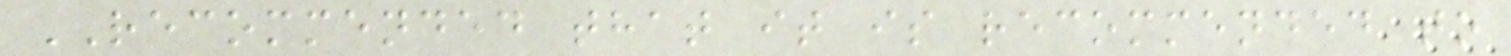RECOMMENDED that it is recommended to
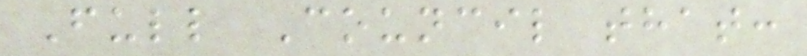Full Council that:
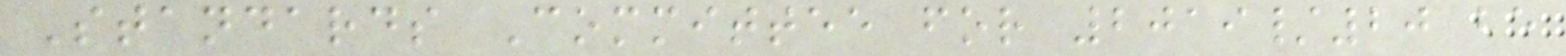Standards Committee for 2019/20 be
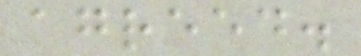agreed.
